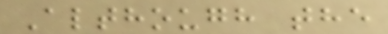Although the
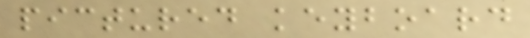pictured keyboard
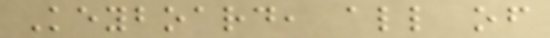Keyboard, all of
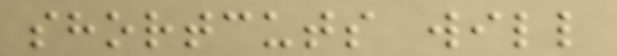shortcuts will
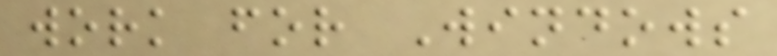work for Windows
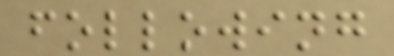following
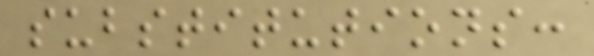substitutions:
